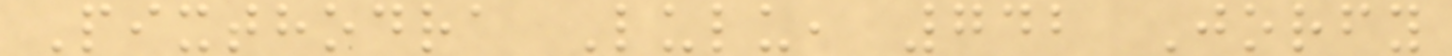Pixthodra Lulu, 742 Jorfy
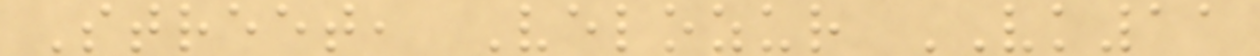Street, Velozur VK11
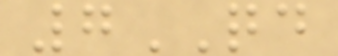7QD
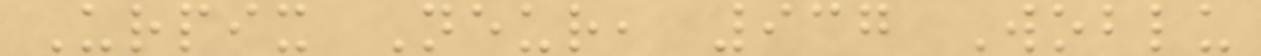Urpix Neur, 937 Woblu
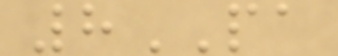8PA
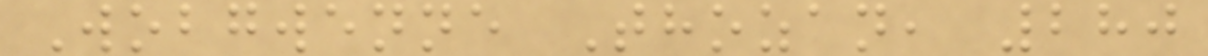Wobgwenne Thozan, 280
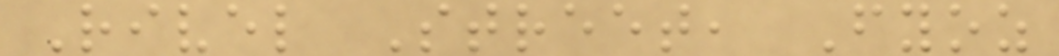Rivel Street, Fyoz
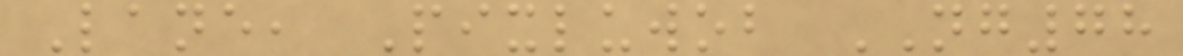Lane, Pixluwob NG78
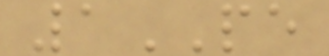1PE
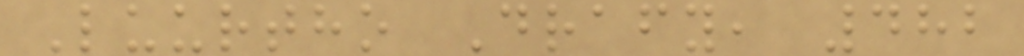Luurtho Drafy, 482
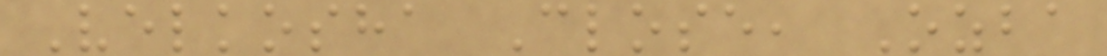Velkosha Close, Ozba
